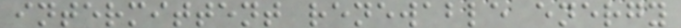intermittent renewable energy
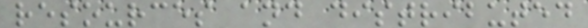resources and distributed
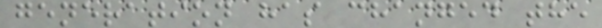generation has changed the
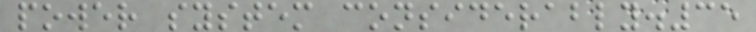power system considerably.35
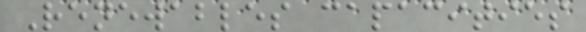Renewables capacities
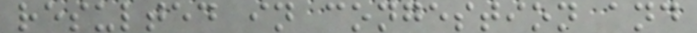resulted in congestion and
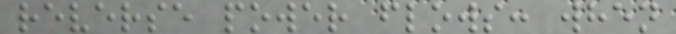reverse power flows: when
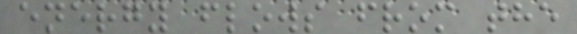energy flows from the
